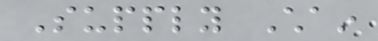Supply Chain
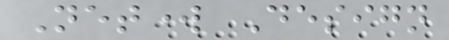Network Design
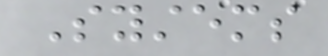Systems
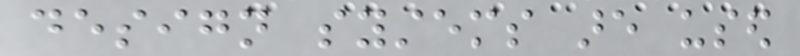design systems are used
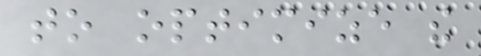to optimize the
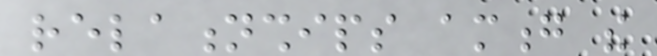relationships among the
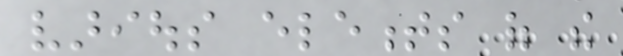various elements of the
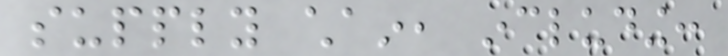supply chain, including:
